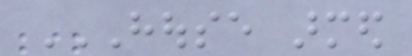HOUSE ARMED
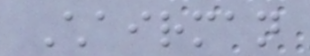Chairman
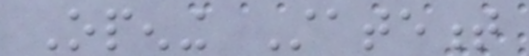Opening Statement
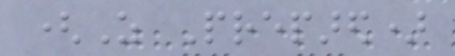(As Prepared)
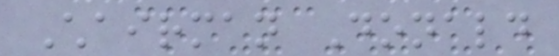Chairman Donald
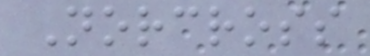Norcross
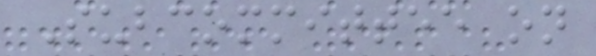Subcommittee on
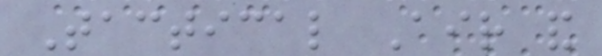Tactical Air and
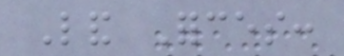Land Forces:
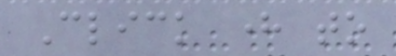Click here to
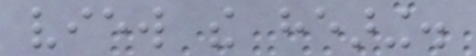view the hearing.
